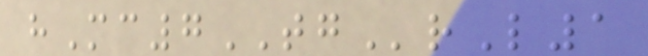hMc7TGrL1
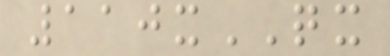110xQX
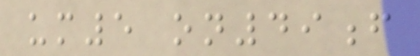um5 on49f
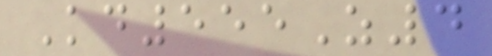Kd555Z4
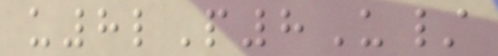u8lP8U/
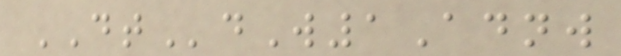DTdW1Adnw
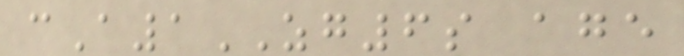cA1ZG6s age
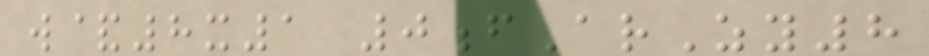w&8x1 0fArZy8
